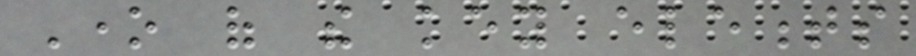One of the key elements
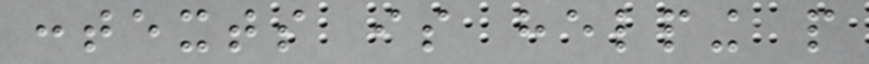contexts is helping people
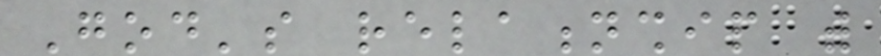God's relationship with
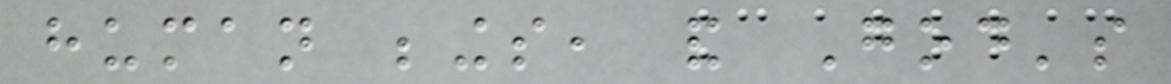human beings, and God's
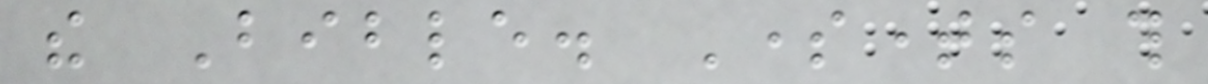the Bible. Sometimes this
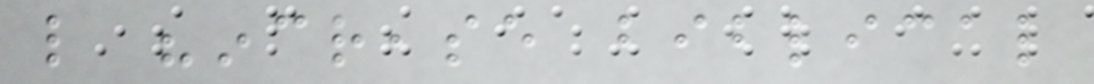like "increase biblical
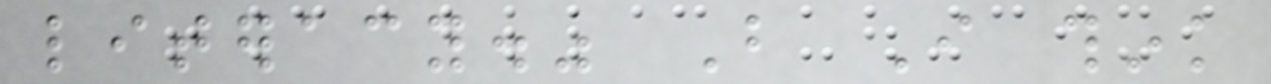literacy." But I think
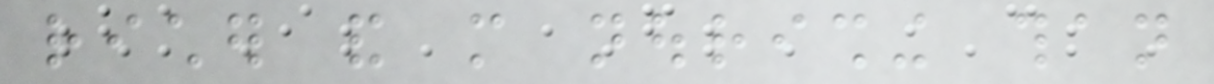richer and more nourishing than
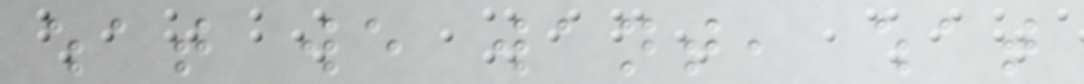what we want, what
